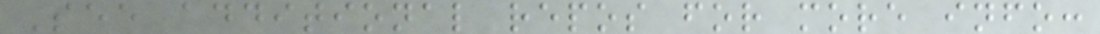See additional repos for more info:
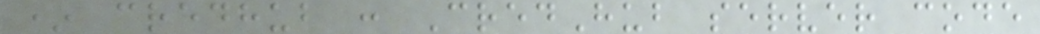* credhub : CredHub server code
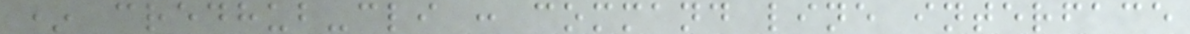* credhub-cli : command line interface
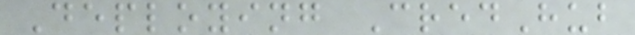Deploying CredHub
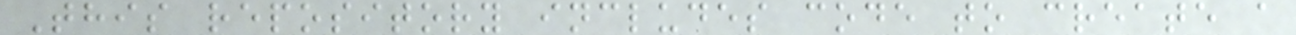This repository includes code to create a
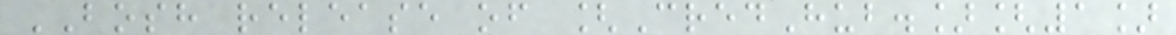BOSH release of [CredHub.][1]
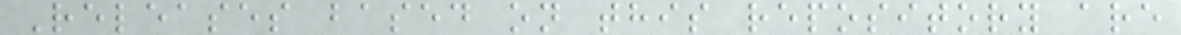Releases based on this repository are
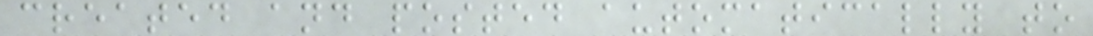created and posted automatically to
